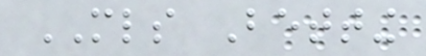MLS Betting
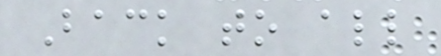Back to all
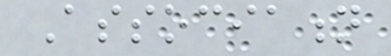Association
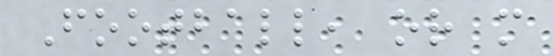Football, or more
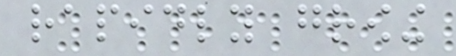rapidly growing
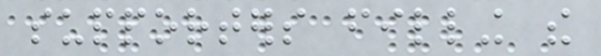supporters filling the
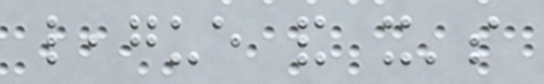league and it's
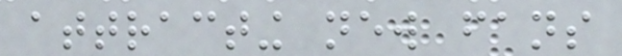attracting new fans
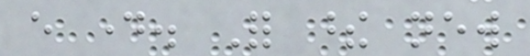every day. For these new
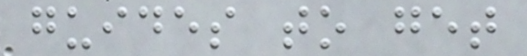guides to get
